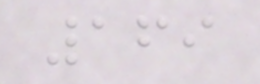169
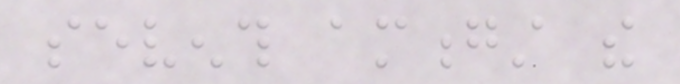seventh amongst the
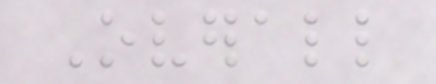Overall
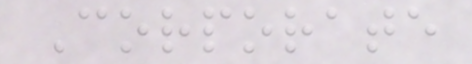Corporate
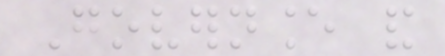Governance and
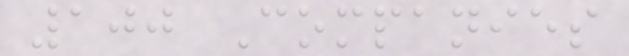100 Companies
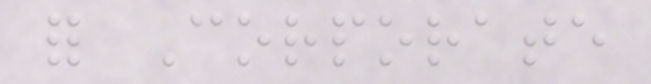for Corporate
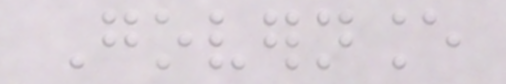Governance
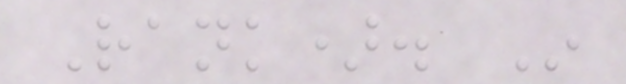Rank). In
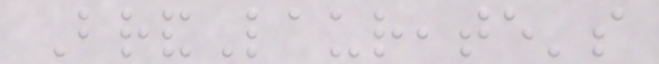BrandLaureate's
